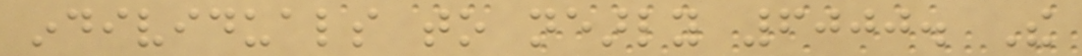individuals to nearly 6000. The
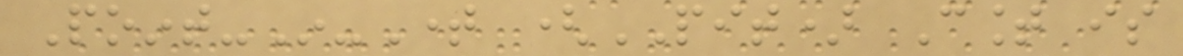Point-In-Time (PIT) Count is
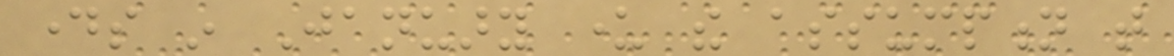days in January under the assumption that
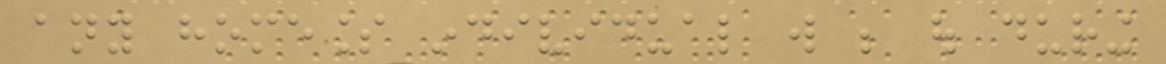any homeless individual will be out during
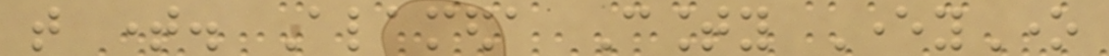that time. Alameda County EveryOne
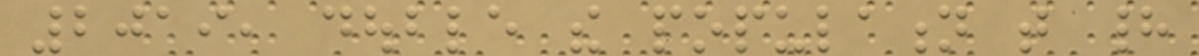2019, double the population that had
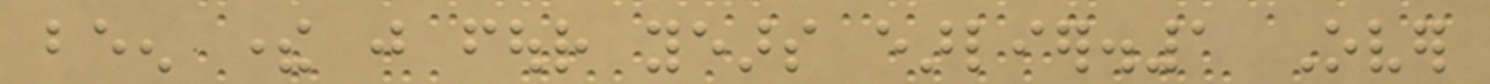been there just four years earlier.1 Over
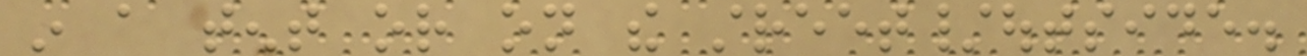in a tent or on the street/outside.
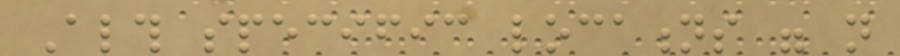Although specific locations were not
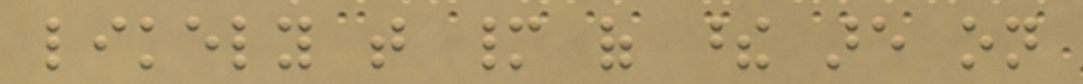likely that many of these are on
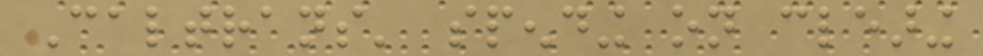Caltrans' spending on clearing
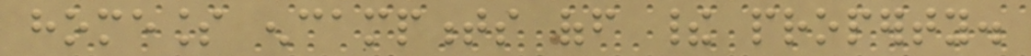homeless encampments off their property.
